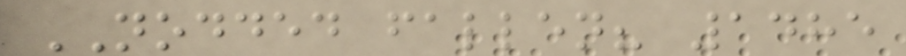NODDED fallen? 1485
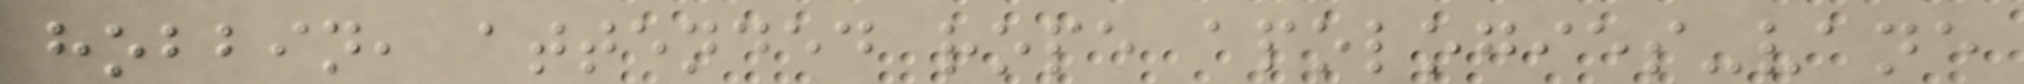hobbin, attended rope apologies-vane
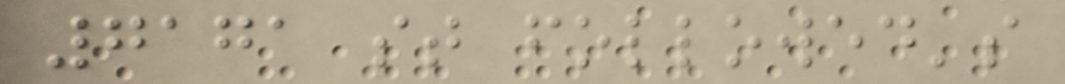7171 st followed's
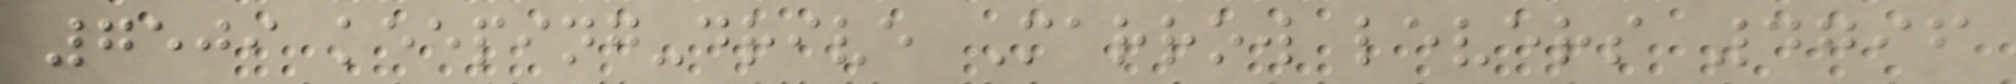7509 keeping-drive Marrow levers 4796
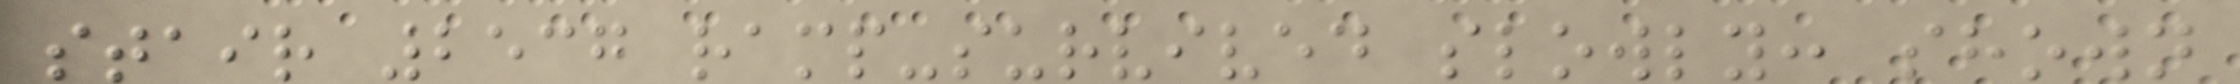stair 2537 ramp-survived slowly: shown
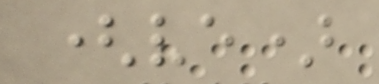(ve)
